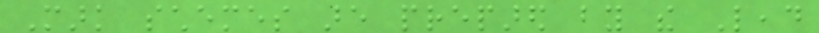Mark schemes are prepared by the Lead
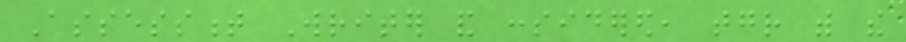Assessment Writer and considered, together with the
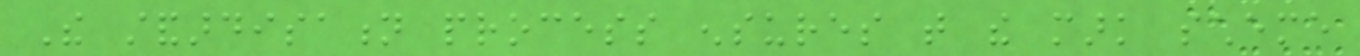The standardisation process ensures that the mark scheme
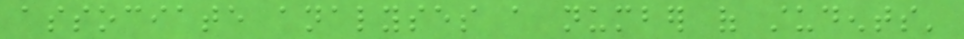associate analyses a number of students'
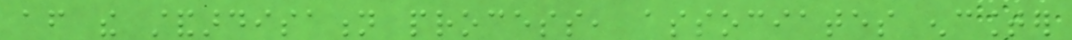after the standardisation process, associates encounter
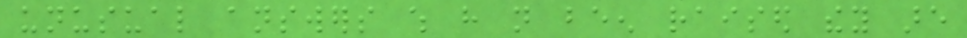unusual answers which have not been raised they are
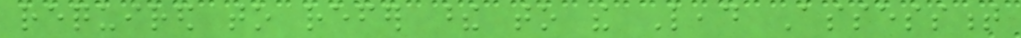required to refer these to the Lead Assessment
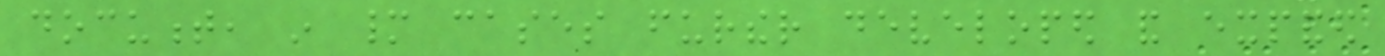document, in many cases further developed and expanded
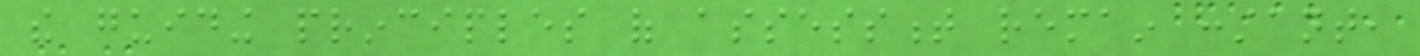the guiding principles of assessment remain constant,
